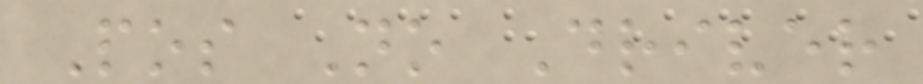Pos No Driver
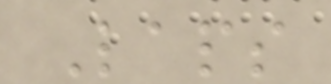Laps
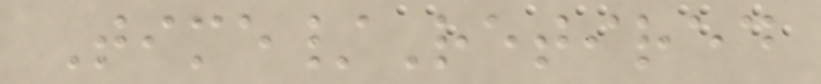Time/Retired
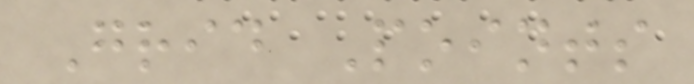Grid Points
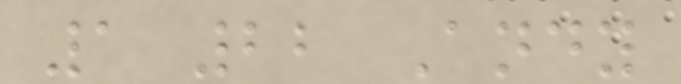1 22 Andy
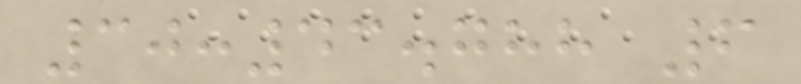30:43.788 6
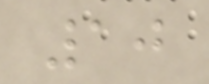10
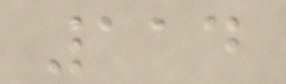114
